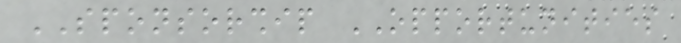SPONSORSHIP OPPORTUNITIES
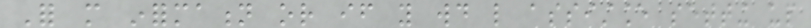For more information or if you would like assistance setting up
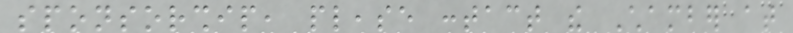sponsorship, please contact the Chamber at
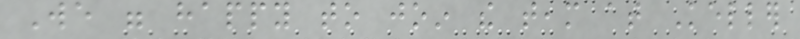We were happy to join the team at Keller
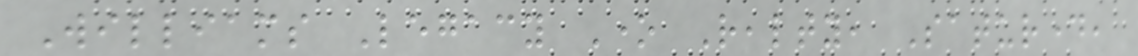Williams Legacy One Realty, Saturday,
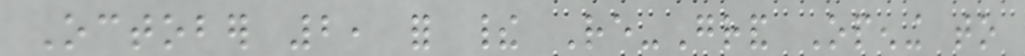October 2, for their Re-Grand Opening to
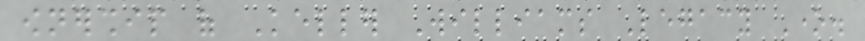ownership of Keller Williams Legacy One.
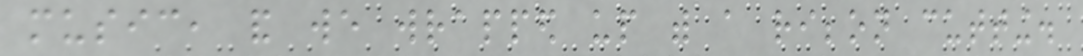music, and we wrapped up with a ribbon cutting.
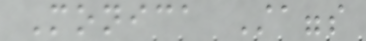Monica Staggs
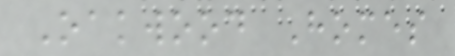Oakwood Homes
